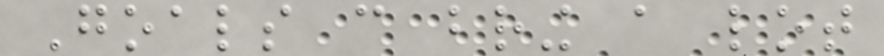Goals can bring a lot
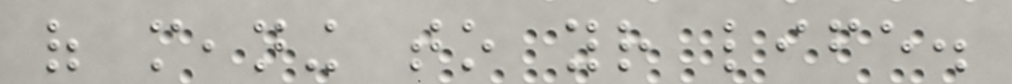of meaning to your life.
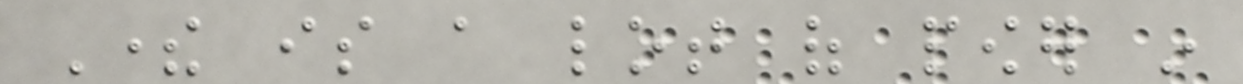There is a lot of power in
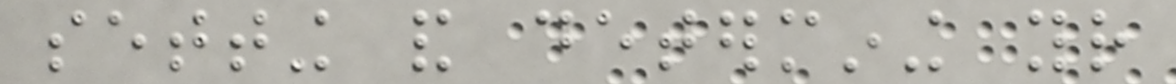setting and determining your
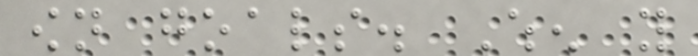own goals. When you
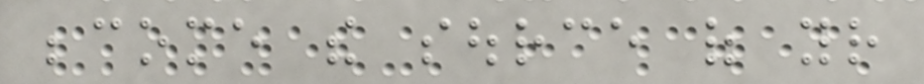become the source of your
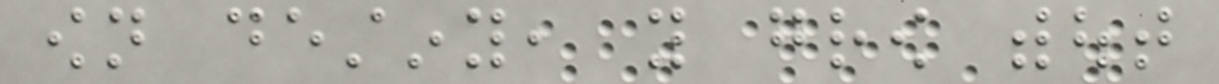own destiny, you grow without
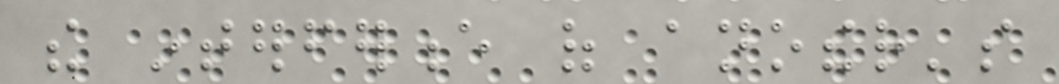the interference of another's
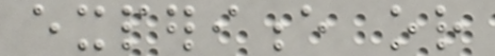experience or
